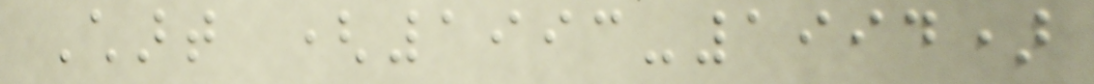Chart (1993-1994)
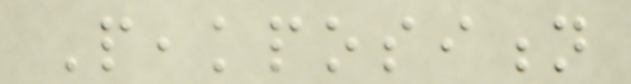Peakposition
